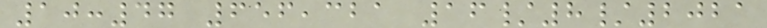10:47 656,321 16/8/2021
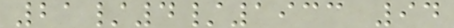21/4/1933 94
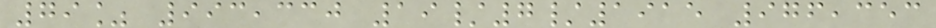79% 993,330 19/7/1915 976,353
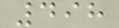498
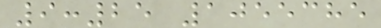9:25 1055385
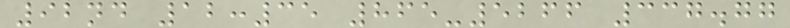92nd 12:35 865-5266 337.77
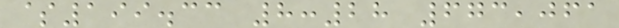$199.33 8:28 673,061
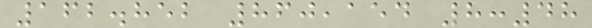162.852 860,154 8:48
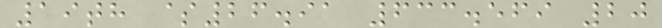19th $26.91 633.569 20
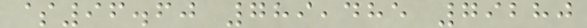$96.60 789,485 79280
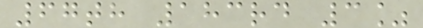67th 183rd 3%
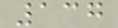137
